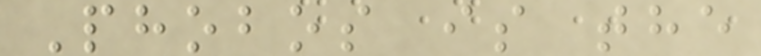Phobos is the
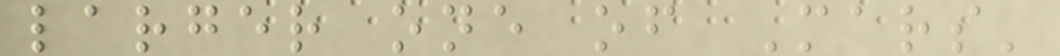larger one of Mars'
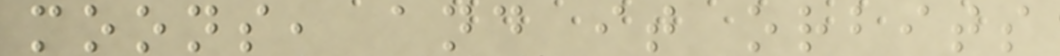moons, and it orbits
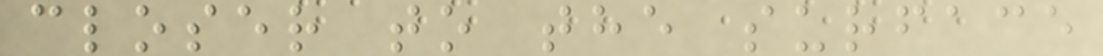closer to the surface
